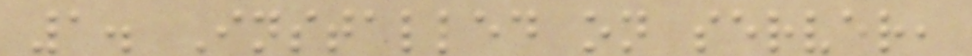1. Installed on server,
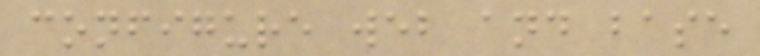configure web and base
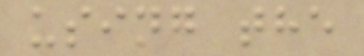using the
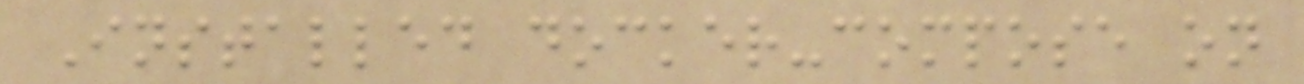Installed docker-compose on
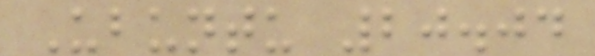Ubuntu 20.04
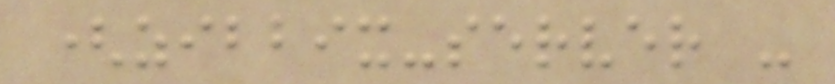(zibbix-server -
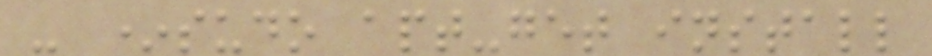- *sudo apt-get install
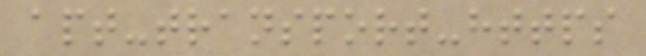apt-transport-https
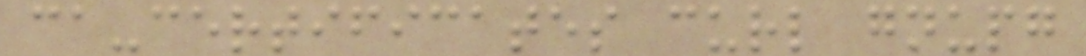ca-certificates curl gnupg
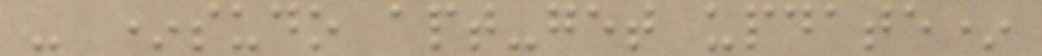- *sudo apt-get update*
